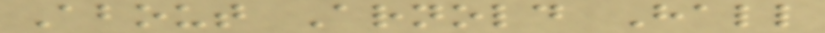About Arnold Hall
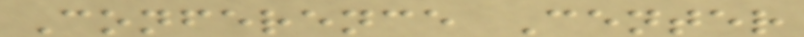Conference Center
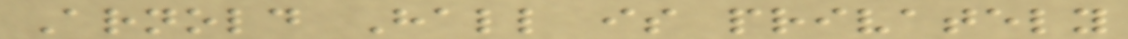Arnold Hall is privately
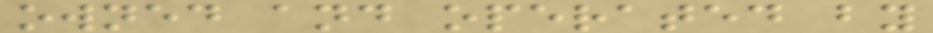owned and operated by
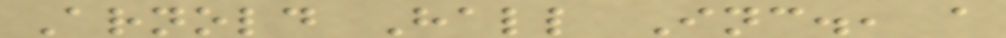Arnold Hall Inc., a
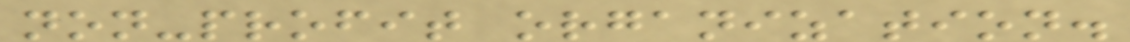non-profit organization.
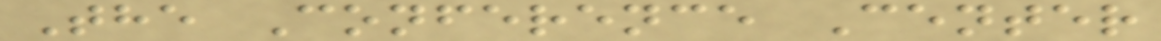The Conference Center
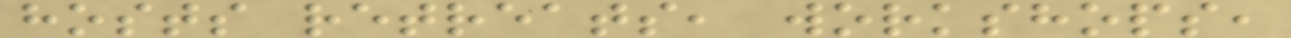hosts retreats, workshops,
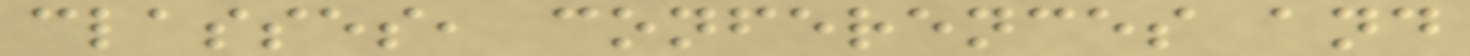classes, conferences and
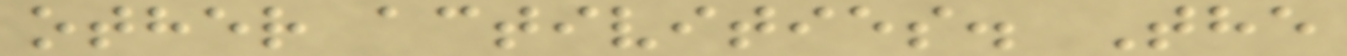other activities. The
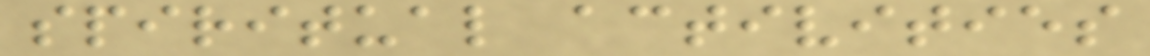spiritual activities
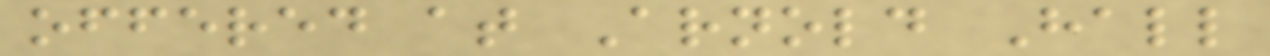offered at Arnold Hall
